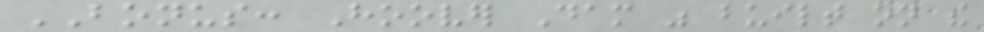BONUS: Hoover Dam was built on the
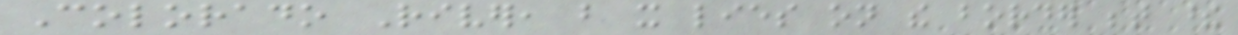Colorado River, but it lies on the border between these
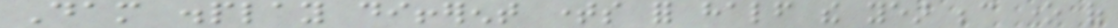Dam display different times for half the year because one of
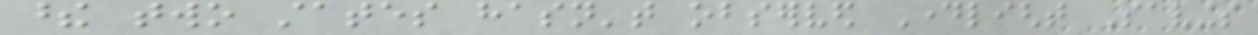these two states hasn't observed Daylight Savings
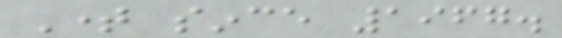Time since 1967.
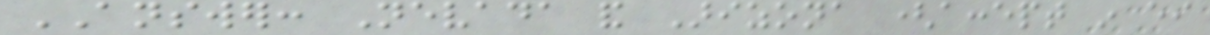ANSWER: Nevada and Arizona (accept in either
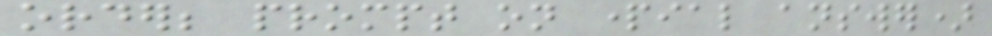order; prompt on partial answer)
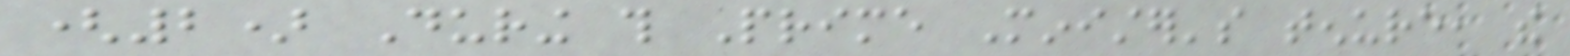(2) During this Prime Minister's tenure, the
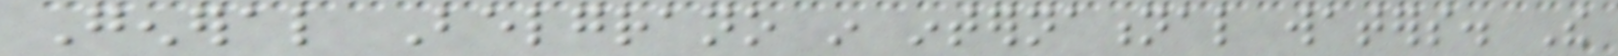General Belgrano in international waters. The
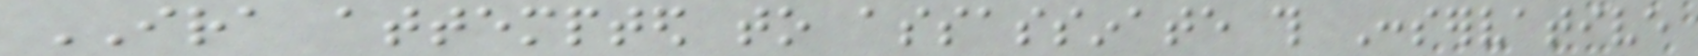IRA attempted to assassinate this Conservative
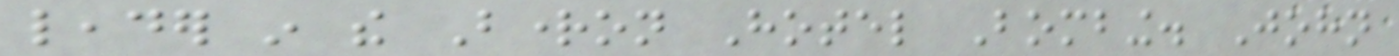leader in the Brighton Hotel Bombing. John
